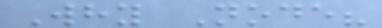Why Node?
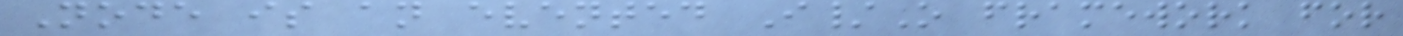Node is an evented I/O framework for
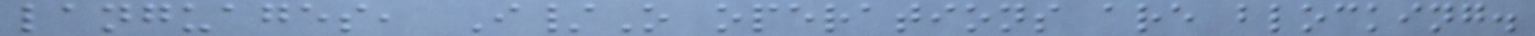languages, I/O operations are blocking.
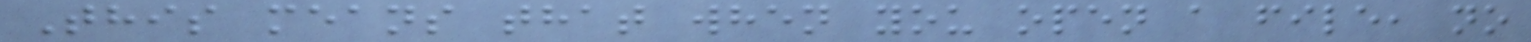This means that when you open a file, no
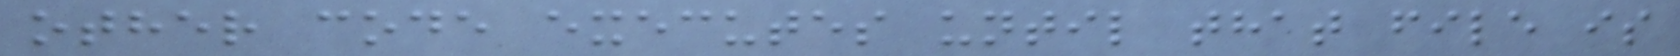other code executes until that file is
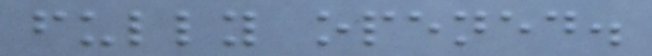fully opened.
